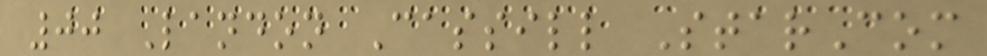00 Landon Cassill StarCom
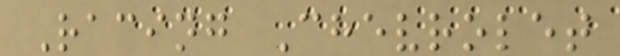Racing Chevrolet
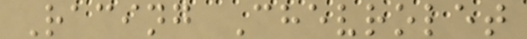Racing Chevrolet
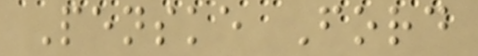Penske Ford
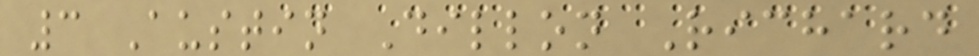3 Austin Dillon Richard
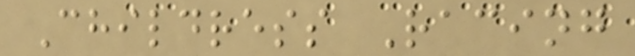Childress Racing
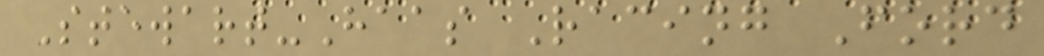Stewart-Haas Racing Ford
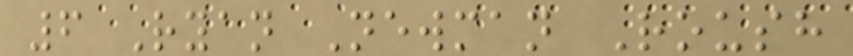6 Ryan Newman Roush
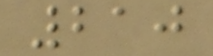210
